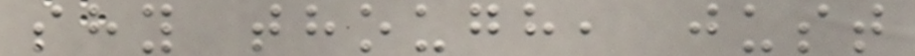shy though, just
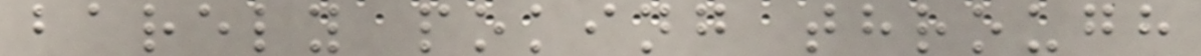barely poking through
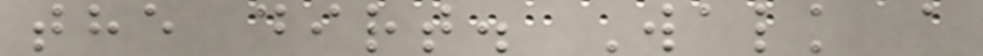the dirt. Walk a
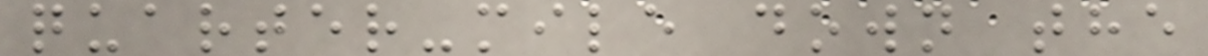quarter-mile down the
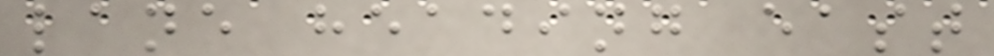lane heading east
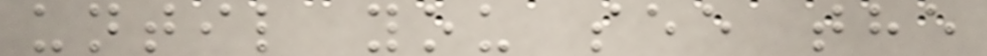until you see the
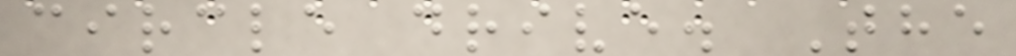circle drive. The
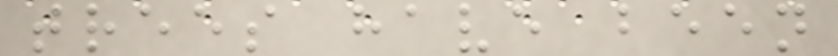trees have been
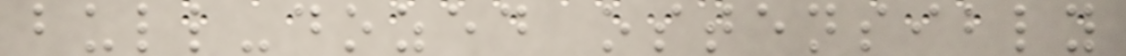bull-dozed ostensibly
